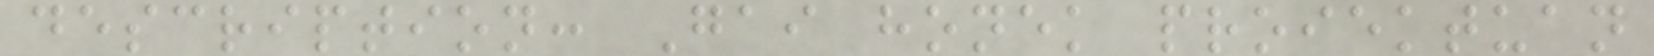description: Gai honek proiektuan
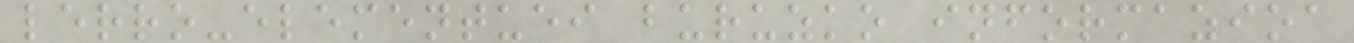lerro-elementuei buruzko informazioa
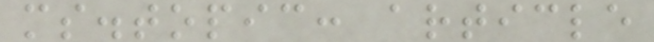ms.topic: article
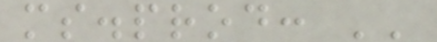ms.prod: ''
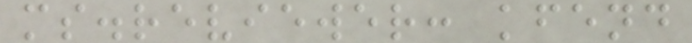ms.reviewer: kfend
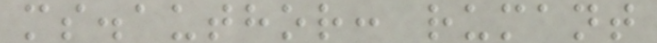ms.author: rumant
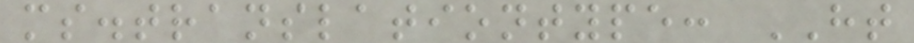ms.translationtype: HT
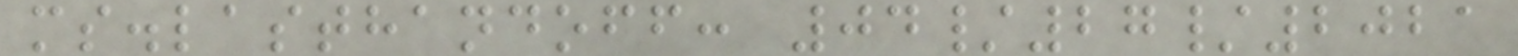ms.lasthandoff: 04/27/2021
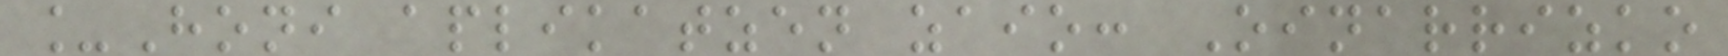_Honi aplikatzen zaio: Oinarrizko
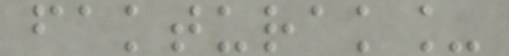fakturak_
